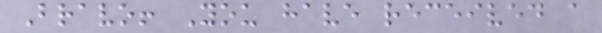Bravo! You have received a
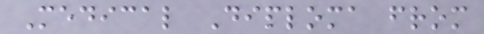Medical Diploma from
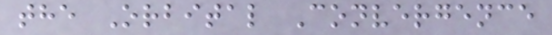the Orbital Convergence
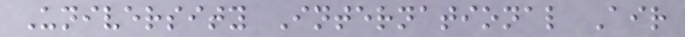University International Air
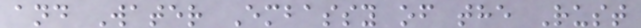and Water Embassy of the Rust
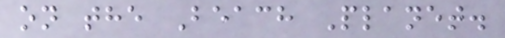on the Beach Planet.
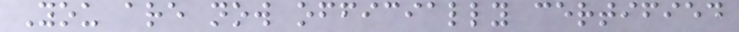You are now officially certified
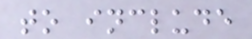to include
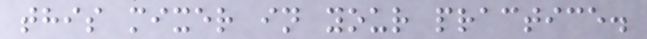this mixer in your practice.
